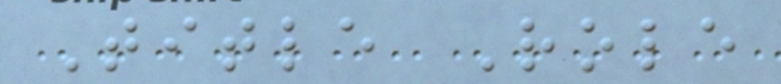Title Role
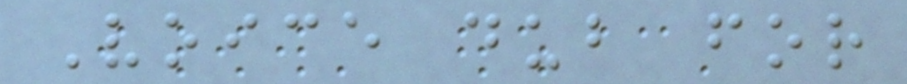Voice dub for
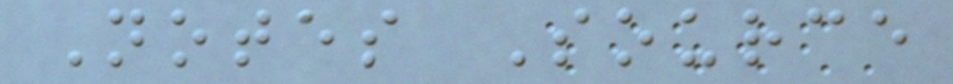Notes Source
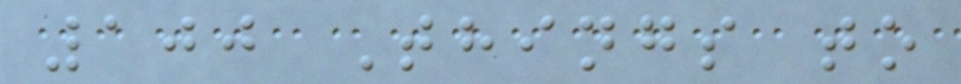100 Things to
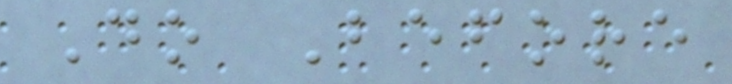Do Before
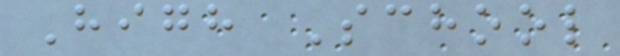High School
